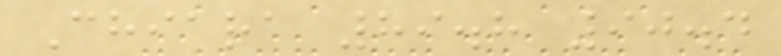Chiara 89.8 90.4
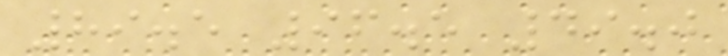89.5 96.5 49.0
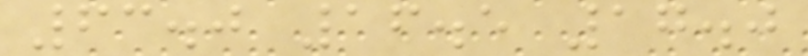63.0 16.5 17.0
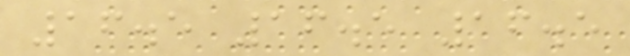16.5 16.5 16.5
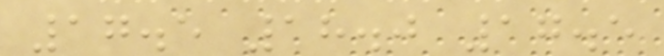17.5 18.0 17.5
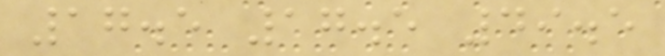17.5 17.5 49.5
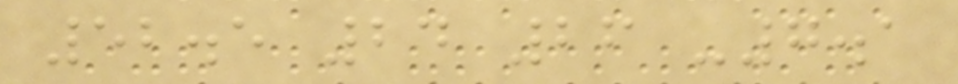52.5 24 26 -7.1
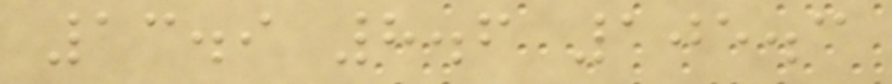13.9 8.6 105.3
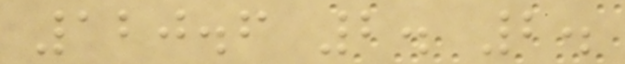120.6 2. 2.
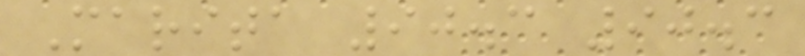Marita 90.3 90.3
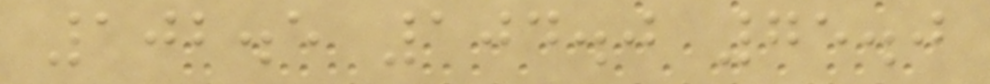102.5 104.0 75.0
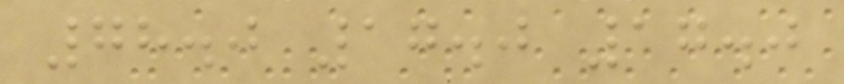78.0 17.0 17.0
